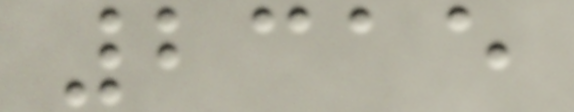2315
